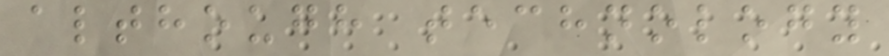although technology
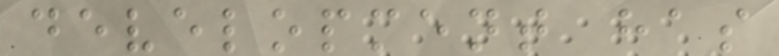development has
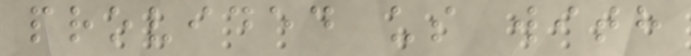provided us with
